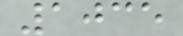1035
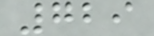729
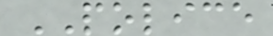POLICE
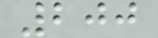200
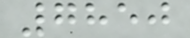7850
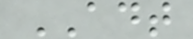ADT
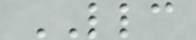LLC
